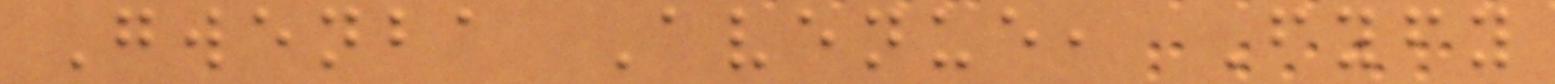Gwenba Avenue, Fyfy
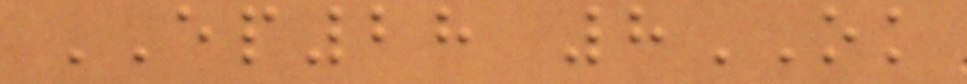EP28 8OK
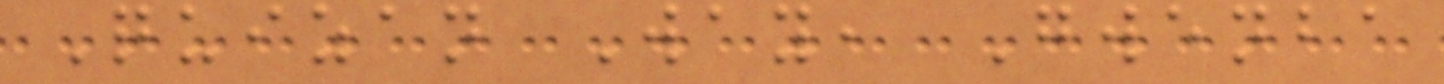Quizan Way, Gwenba
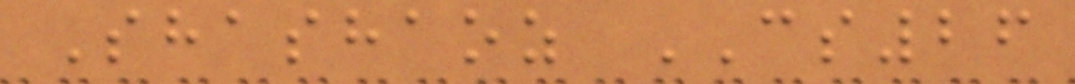Shashaoz CS26
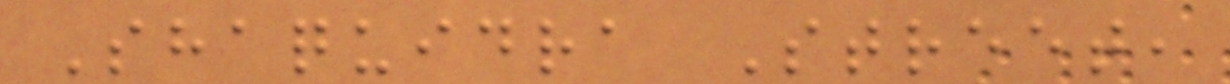Shaquidra Street,
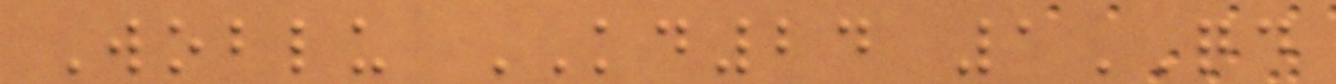Woblu KD24 1QD
